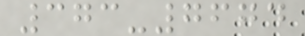373-7674
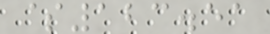$123.51
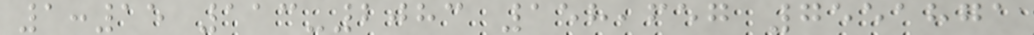1:15 113-2083 158,657 7551871
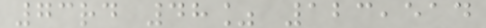73rd 48% 123,514
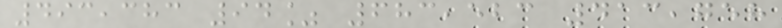493,383 94% 683,523 413,758
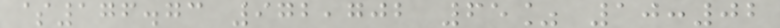$176.73 972,702 65% 10:02
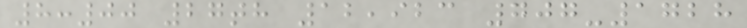8:00 27th 12,923 707-1728
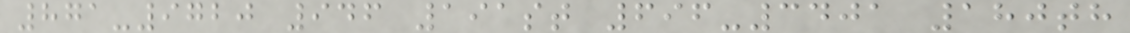871-9720 946 191st 696-3401 180th
